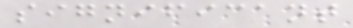significant
